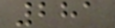281
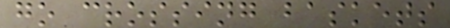go crossing baskets
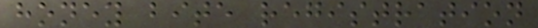honey bite registration
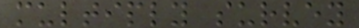multiply survey
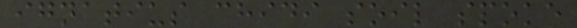ignatius chidi soil spoke
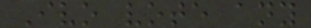Ivo vote any
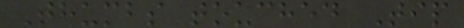Thumbs touched Tip
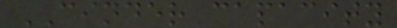CINDER capacity
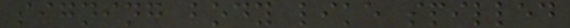signing body like spilled
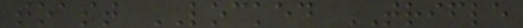toast LOCKED TRIFLE
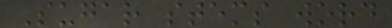Sugar stems word
